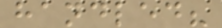handled?
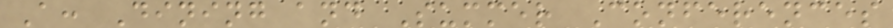A: Dining and Summer Conferences
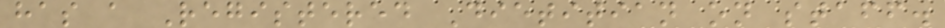has a Registered Dietitian on staff.
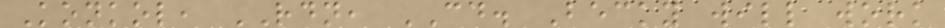Konkol, RDN, CD. Becky will work
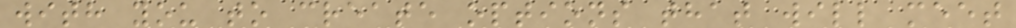with you to create options that will meet
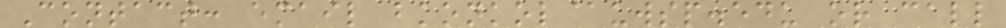Contact: email bkonkol@uwsp.edu or call
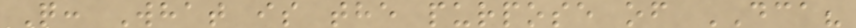Q: What is the purpose of DCA?
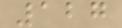127
